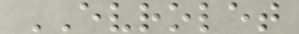EVROLET
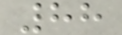88
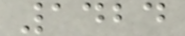1424
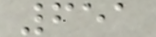651
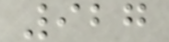927
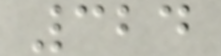324
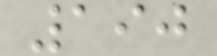190
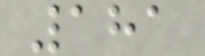181
